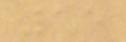15
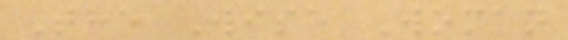The Wise Woman
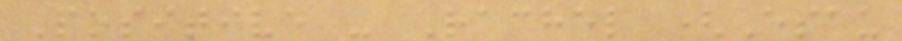Positive - Rachel (Esau
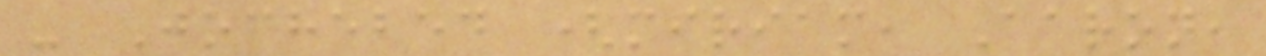- Jochebed (miriam, Aaron,
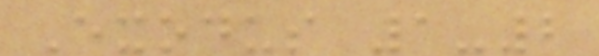Exodus 1-2
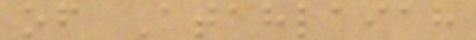of Atahlaiah
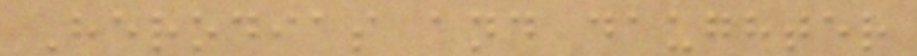Herodias and daughter
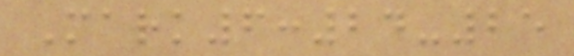Mark6:24-25
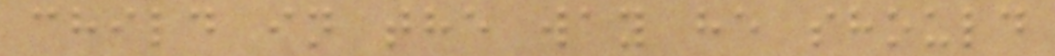child in the way he should
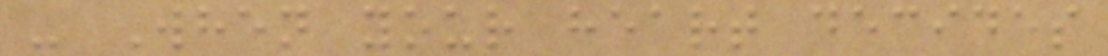- When your heart decides
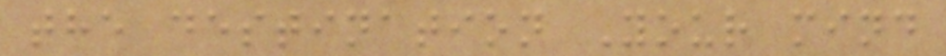the destination Your mind
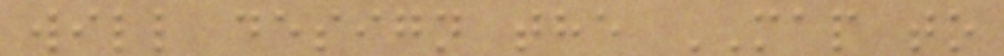will design the MAP to
